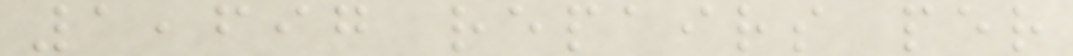1,697 repairs per
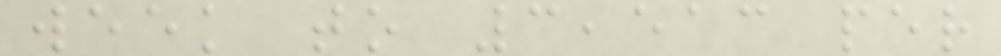week to 3,513 per
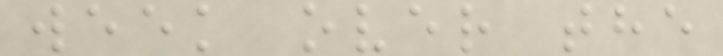week over the
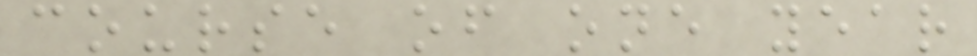course of one year
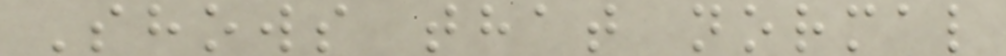Shows that normal
